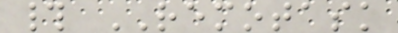# REMOTASK
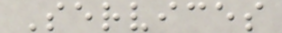Services
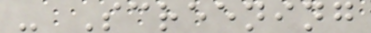- Screening
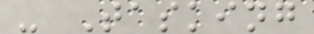- Tasking
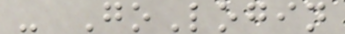- GoLogin
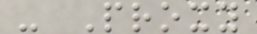- Proxy
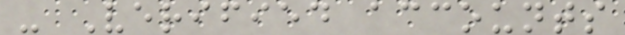- Verified accounts
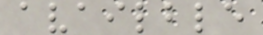availble
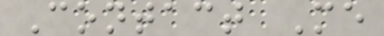Contact Me
